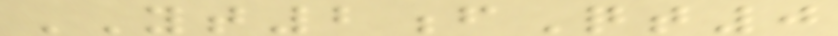YT2fQt0
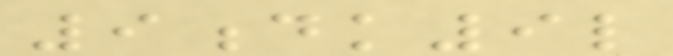9dk9l
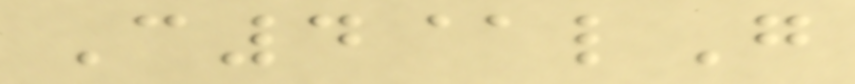C4@lG
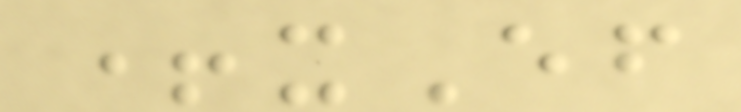+xEf
